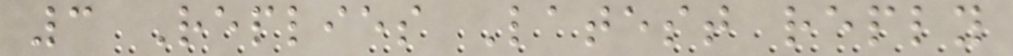3 Replies Latest reply
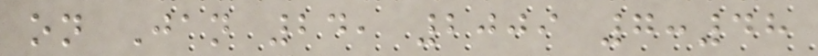on Jan 24, 2009 7:48
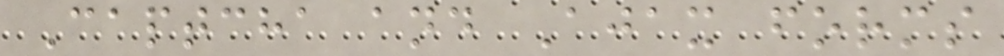Captcha and Ajax forms
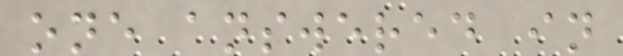one answered in
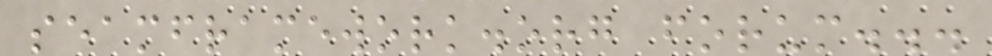seamframework.org forum...
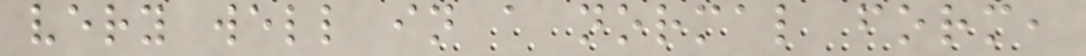very well in a normal form,
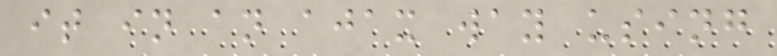it in an ajax way using
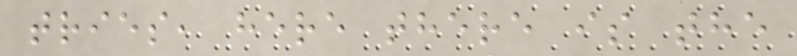tries, here there is the
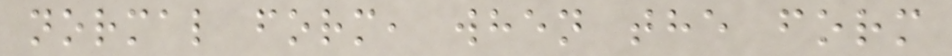normal form, when the form
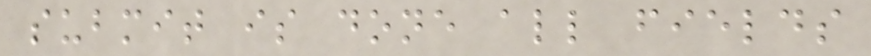submit is done all fields
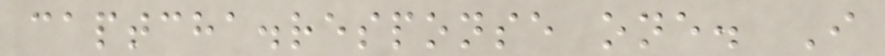captcha.response one. I
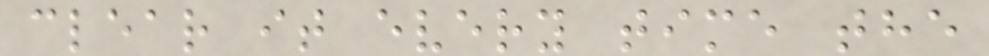clear it every time the
